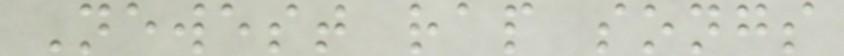Newest rap songs
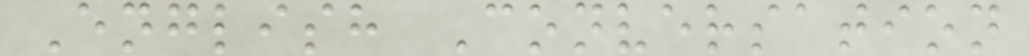English Conversation
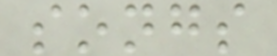songs
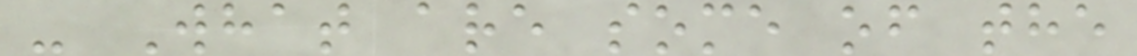- What are some of the
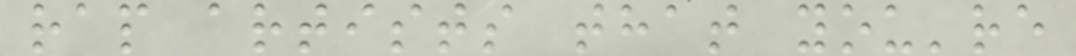rap artists that you're
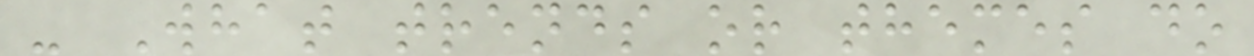- What trends or themes do
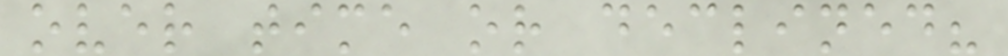over time or declined?
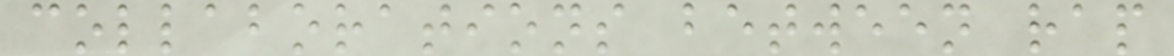collaborations between rap
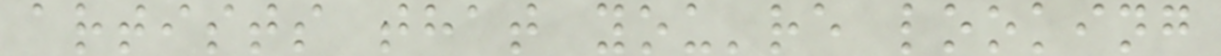artists that you're looking
